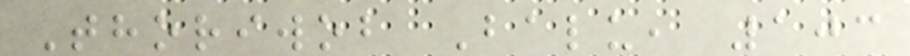Thoriwob Balu, 103
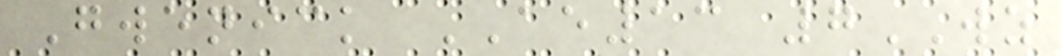Gwenick AE13 7WZ
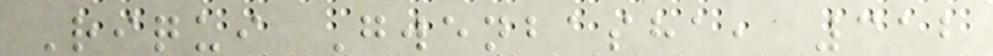Riqui Gwenbasha, 312
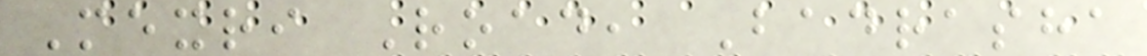Mexri Road, Badrasha
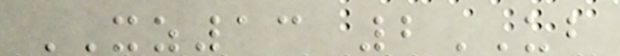XZ13 2UB
